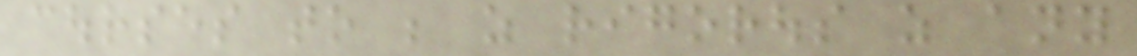courses to be as rigorous as any
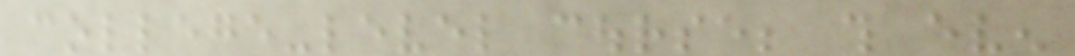college-level course; this even
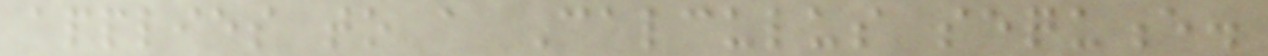applies to a Calculus sequence.
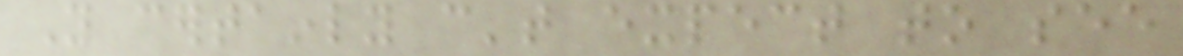You certainly can't expect to see
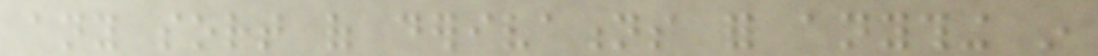any sort of derivations for anything in
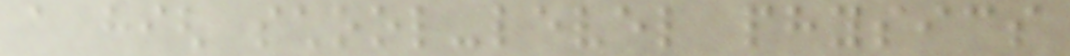a high school-level physics
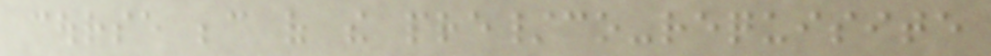course because of the pre/co-requisite
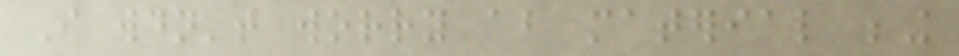I wouldn't worry about material being
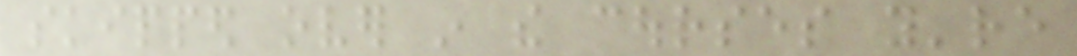skipped over in the courses you're
